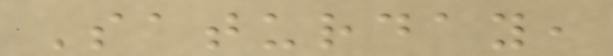Saturday,
